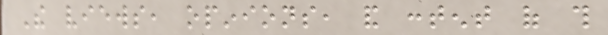The views, opinions, and content of this
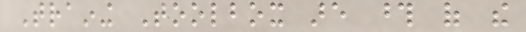Training Toolbox are those of the
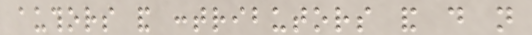authors and contributors and do not
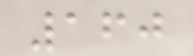160
